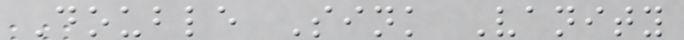Double Sink Vanity
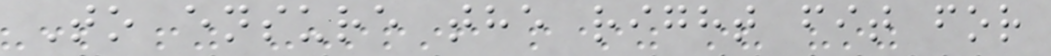To ensure the right fit for
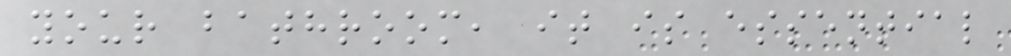your bathroom, it is essential
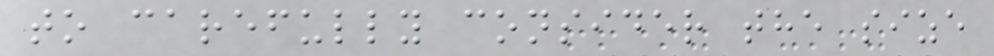to carefully consider the size
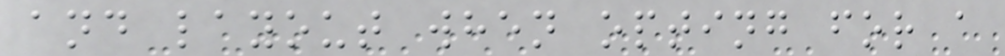and layout when opting for a
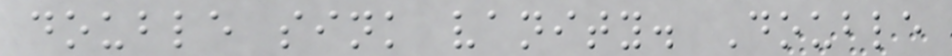double sink vanity. Double
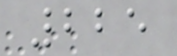225
